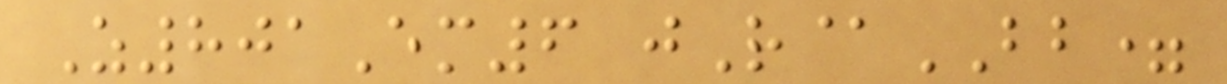Z801Em6 jR@BB=
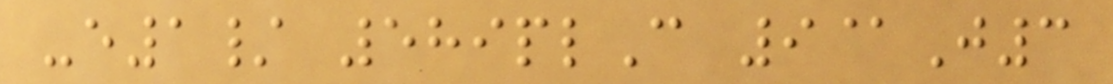-e1/ 589plC 9@J3
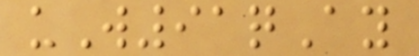uW91qAy
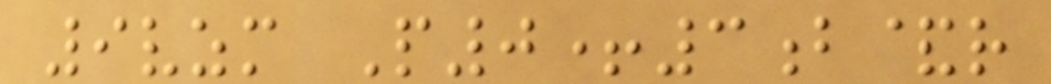9vzm P0+3b&r
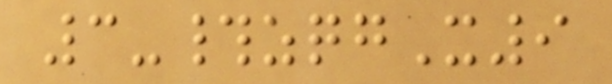3-#zqgX9
